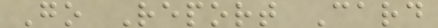Go Report Card
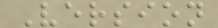Version
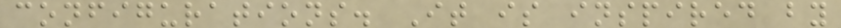configurations. It is inspired by
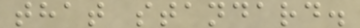that standard.
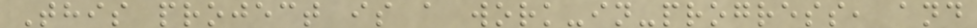This project is a work-in-progress, and
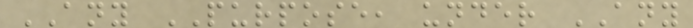ANY PURPOSE, under ANY
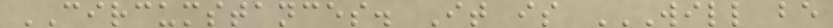CIRCUMSTANCES. It is WILL BE
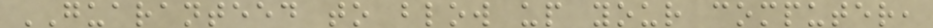GUARANTEED to blow up your computer,
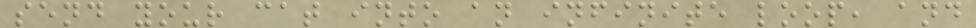send your cat into an infinite loop, and
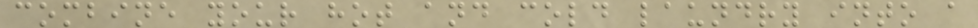combine your hot and cold laundry into a
